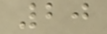20
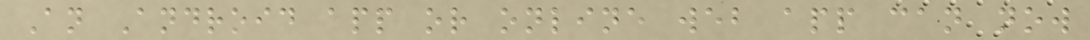An Android app or online web app can now
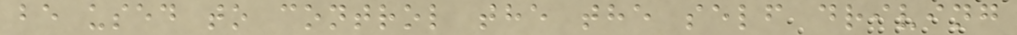be used to control the the self driving
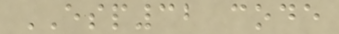ESP32 code
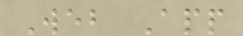Web App
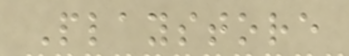Playstore
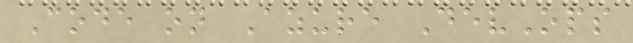Code on Azure DevOps
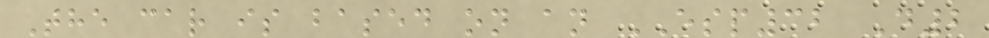The car is based on an ESP32 D2
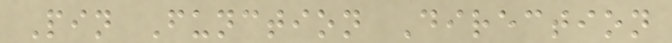Pin Function Direction
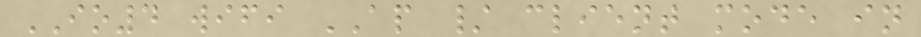IO4 wifi AP / client mode in
